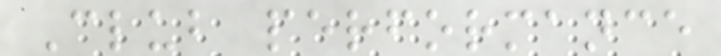Club performance
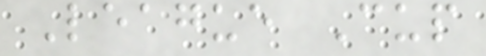League Cup
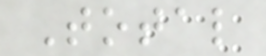Total
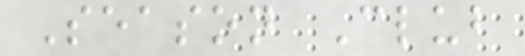Season Club
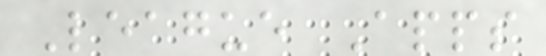League Apps
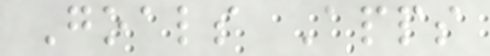Goals Apps
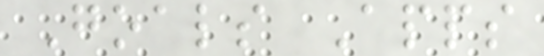Goals Apps
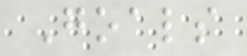Goals
